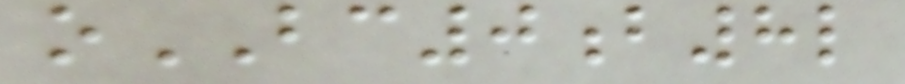oBC0b8l
